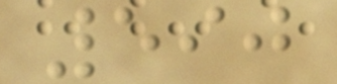590
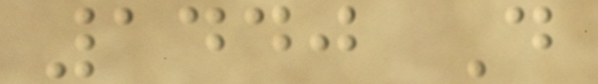1440 D
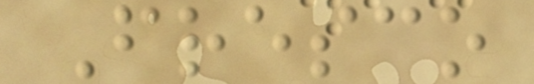Fresco
